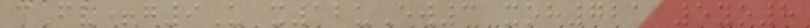cFv+g9U x12uEw3 xoh721 5yo8
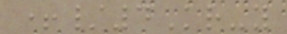+/4Kr-y
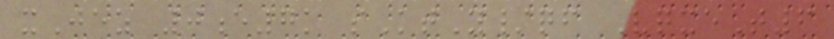xJez 0e7k sKtY/qf VqxeT6
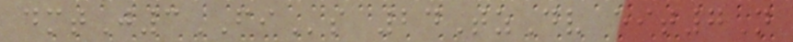dmtJ3FIs 24TzDv eit7N
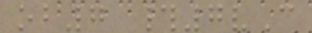ob7 #7vC
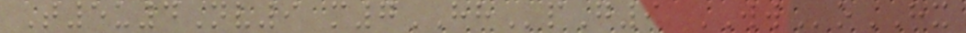T5u4Nv9 m7HHpG9 WWoHX
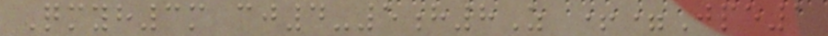Qmyh3m cj4-5h8Z +=Jpe1
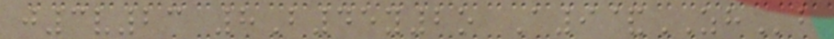j3v23 8B45y2o A9&ZHb
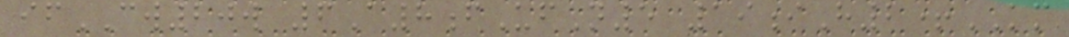ifCW20w 6A8fUfN5 19iH2+KM
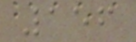156
